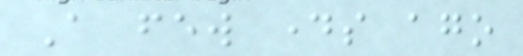A few days ago
